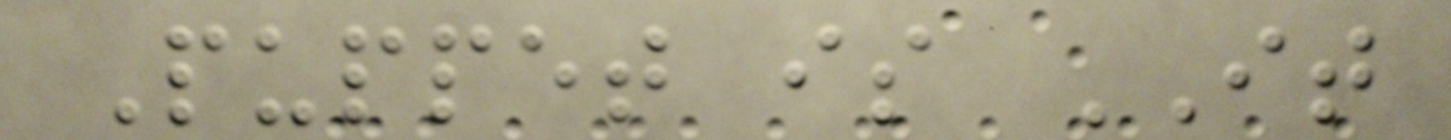Puppet is IT
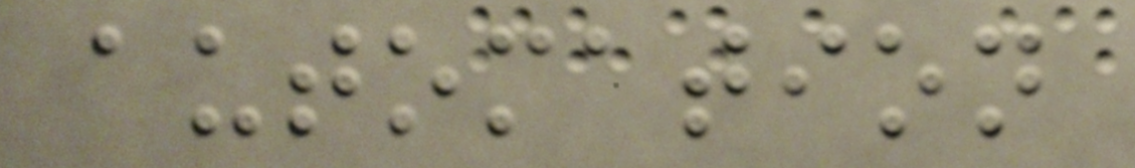automation
